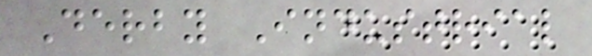Derby Industrial
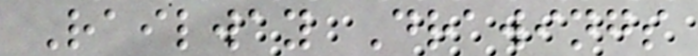Railway Drawings
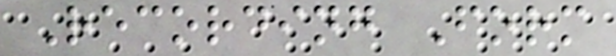Recording Form
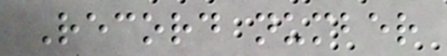Record number
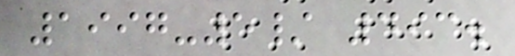1997-5/ 493.
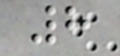8
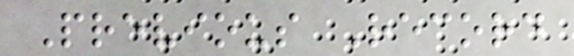Previous Record
